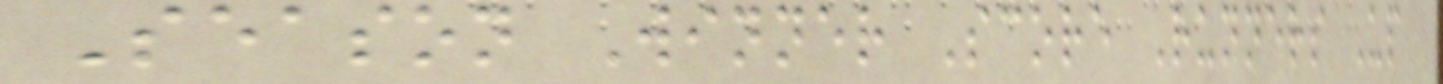Season Winner Score Runners Up
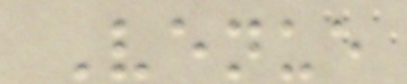Venue
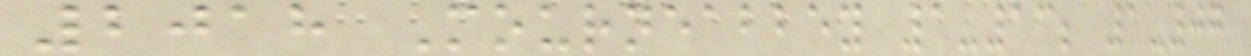2018 Mourneabbey 1-13; 1-07
